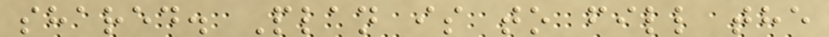shared. Plan is to fill the
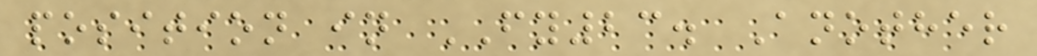position in FY23. Another
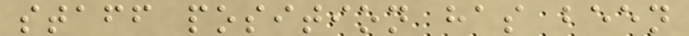staff position has been
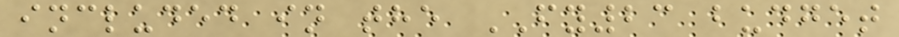included in the FY23 budget
